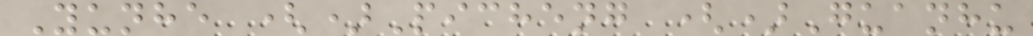Yunhe ()Picheng ()Guanhu
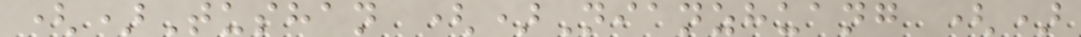()Tushan ()Nianzhuang ()
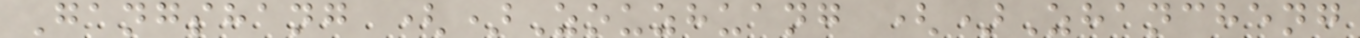Gangshang ()Zouzhuang ()Zhancheng
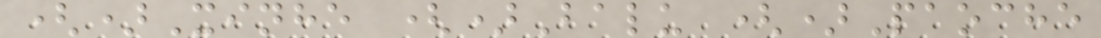()Xinhe ()Balu ()Paoche
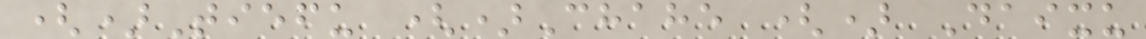()Tiefu ()Chahe () Daixu
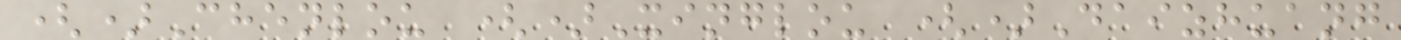()Chenlou ()Xinglou ()Daizhuang
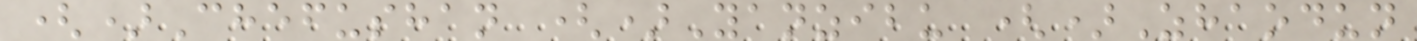()Chefushan ()Yanzibu ()Zhaodun
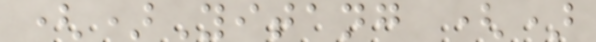()Yitang ()
